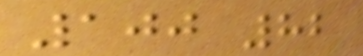100 82
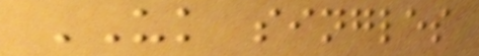UK singles
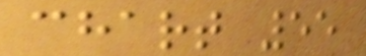chart 55
